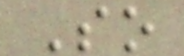So
